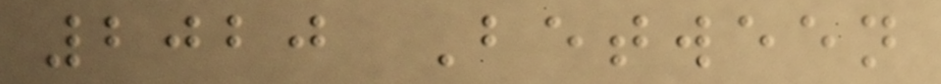2020 Between
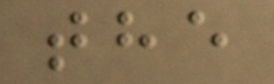the
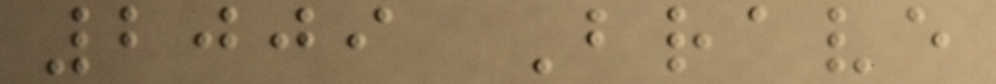2009 Brave
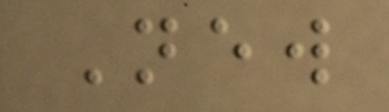New
